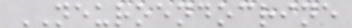NEUROENDOCRINE
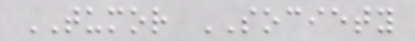TUMOR SOCIETY
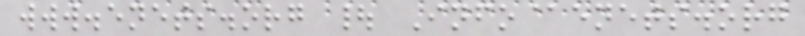www.enets.org | Info@enets.org
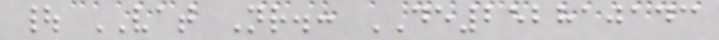| VAT Nr.: DE252810143
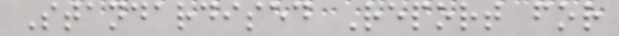Standardised Report for
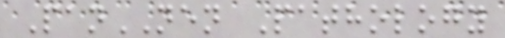PanNEN Pathology
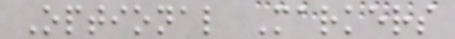Optional Markers
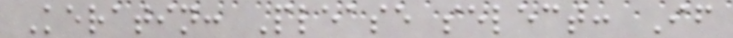Keratin: Please select: If
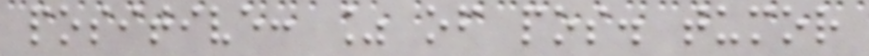positive: % of pos. tumor
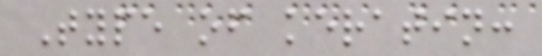Type of keratin:
